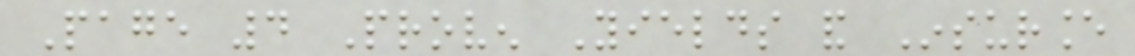Page 4 Proven Yields and Insurance
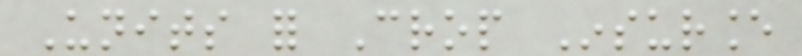Units for Crop Insurance
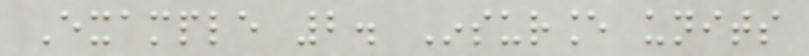Example 2. Insurance units
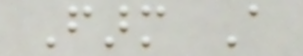Farm A
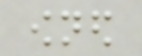owned
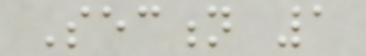Section 1
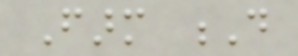Farm D
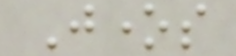Jones
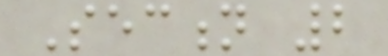Section 2
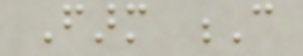Farm C
